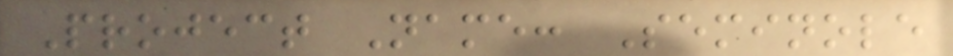Project Name: Seminole
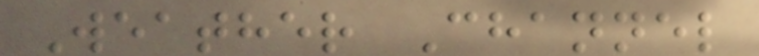Weather Channel
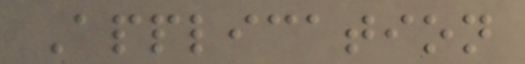Application
